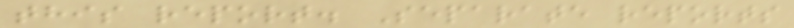this report. Separate reports
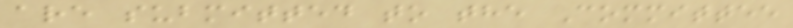are submitted to the Committee
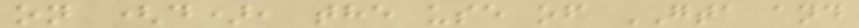on (d), the use of GTA and
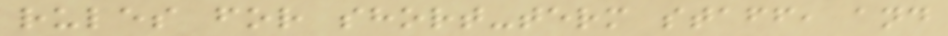rules for short-term staff, and
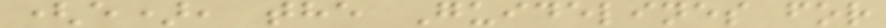(e), the Guidelines for
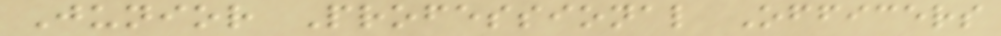Junior Professional Officers
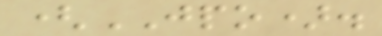(JPO).
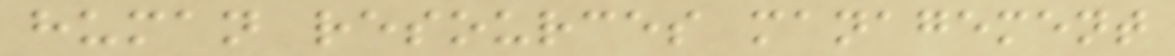human resources management
